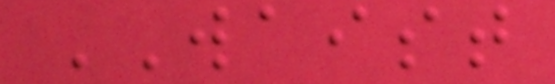WAIST
